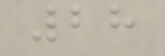28
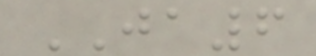JA6
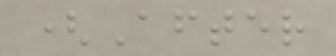(After
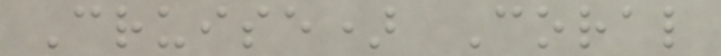Cruise) Coral
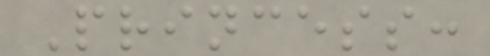Princess:
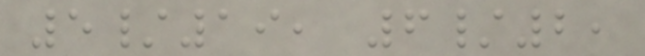5/19, 6/2,
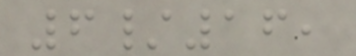6/16,
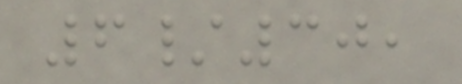6/30,
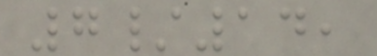7/14,
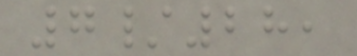7/28,
